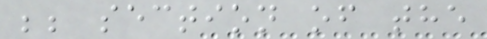;; section of the
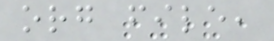org file,
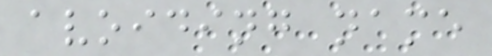avoiding name
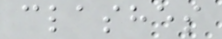clashes
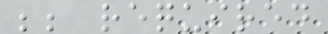;; required
